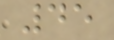45
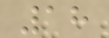18
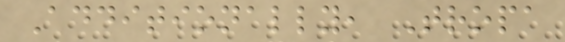Additionally, Tropa
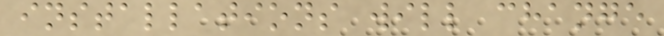installations will change
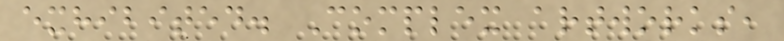exhibited. Complex artworks,
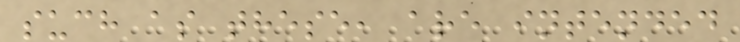such as these, are intended
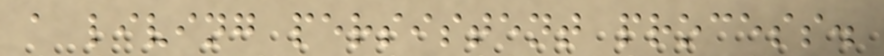a living persistent process.
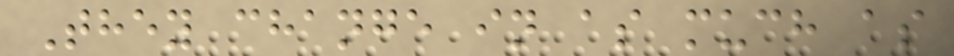They change in as much as
